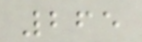265
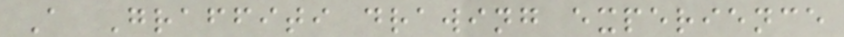A Graffiti drawing experience
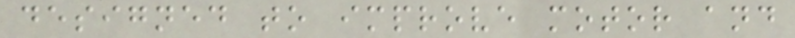designed to improve motor and
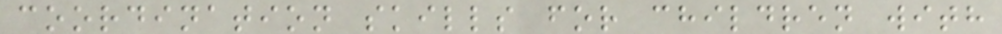coordination skills for children with
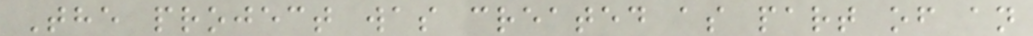The project was created as part of an
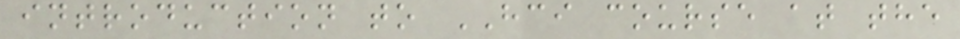introduction to HCI course at the
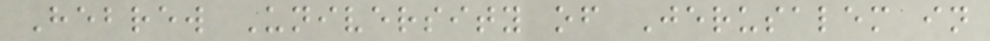Hebrew University of Jerusalem in
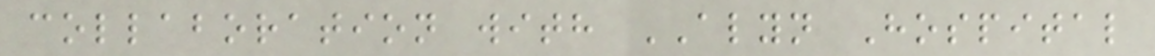collaboration with ALYN Hospital
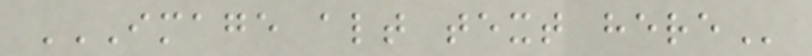IMAGE ALT TEXT HERE
